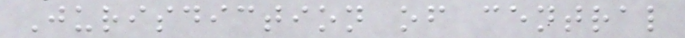Jurisdiction of central
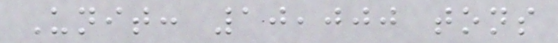Unit: 10,000 tons
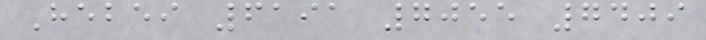Hebei 6191 7055 7409
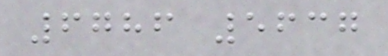6786 5637
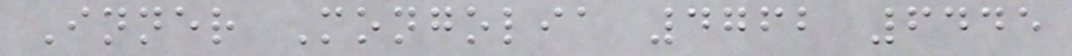Inner Mongolia 4762 6445
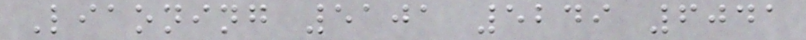Liaoning 5101 5249 6041
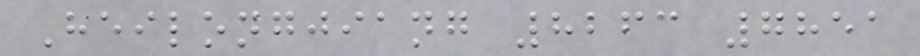Heilongjiang 8263 7851
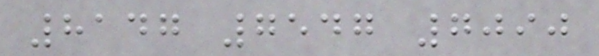8147 7547 7090
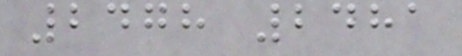2478 2481
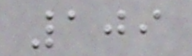109
